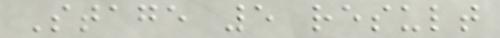Stage 5 result
